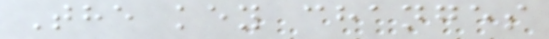The key changes
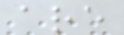are
